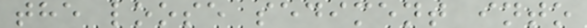the loose sediment into
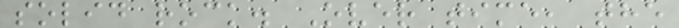solid rock. Over time, the
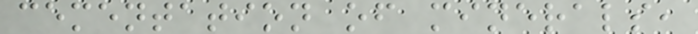cementation of minerals,
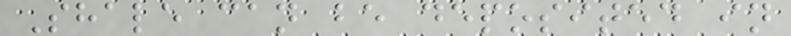Shale can be deposited in
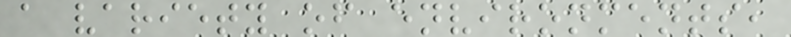a variety of environments,
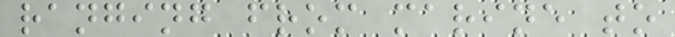ranging from marine to
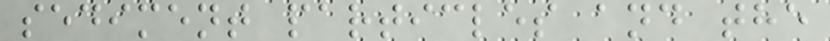sediment particles and the
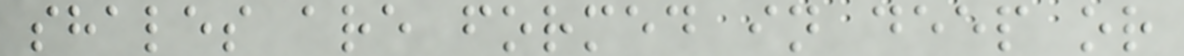shales are formed in deep or
